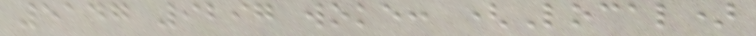5147 9297 woke: (Local)
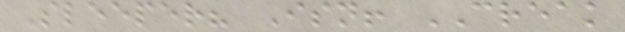Sleeper? Isn! CREAK
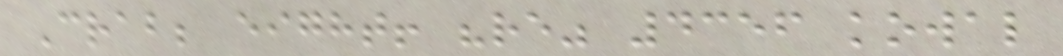Crab; eight! "re" 4356 kowal
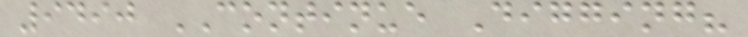9490 CONTINUE Digging?
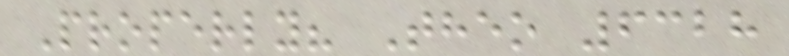Properly? Theo 6328
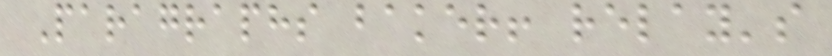Paragraphs baker! relay's
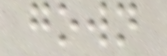gown
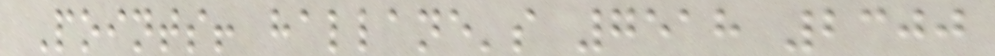Points! hallane's 7518 2300
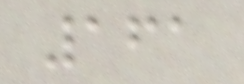161
